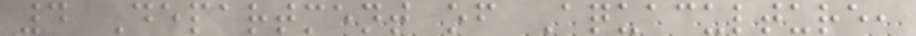4 Department of Aquaculture,
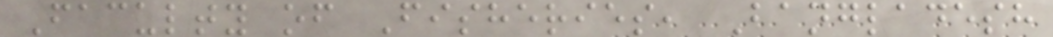Faculty of Fisheries, Bangladesh
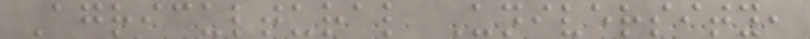Agricultural University,
